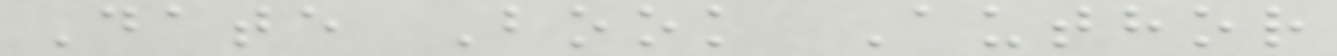Date Book Author
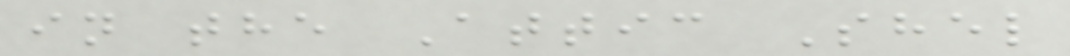in the Attic Shel
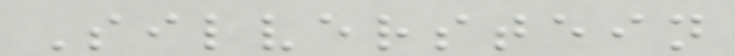Silverstein
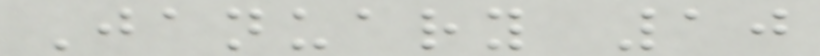January 10
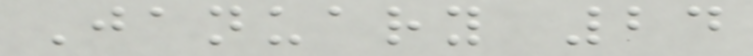January 24
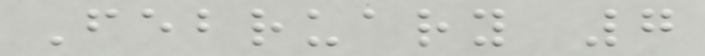February 7
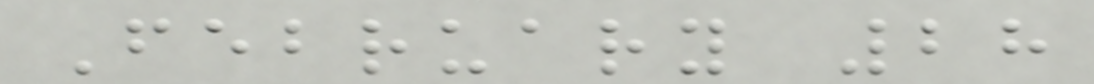February 28
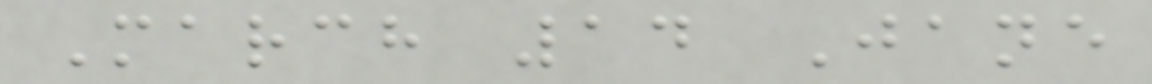March 14 Jane
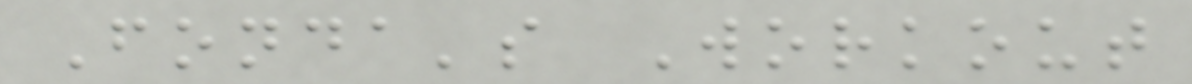Fonda's Workout
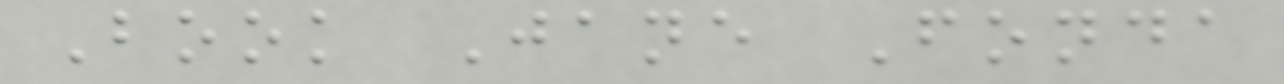Book Jane Fonda
